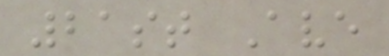21st Ave
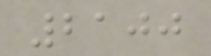2100
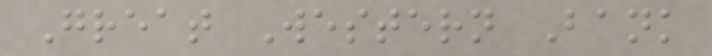Great Western Bank
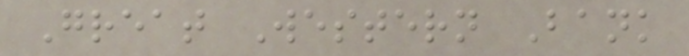Great Western Bank
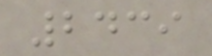2439
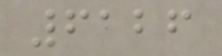6126
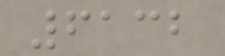6132
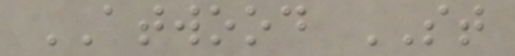ATWOOD ST
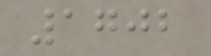1702
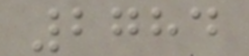2784
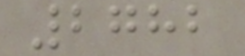2782
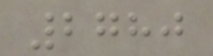2780
